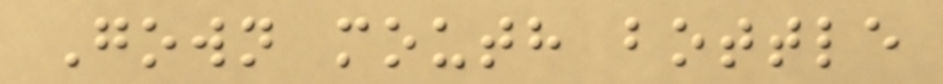Gown mouth bottle
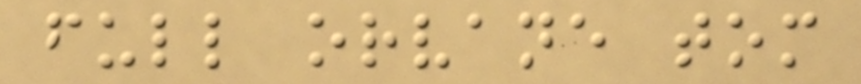full orvane tom
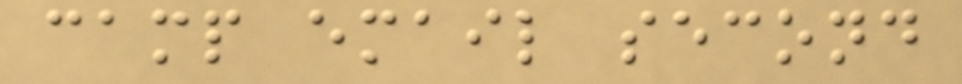camp email second
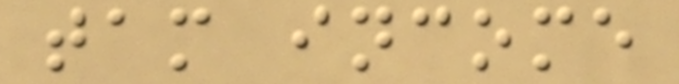tam income
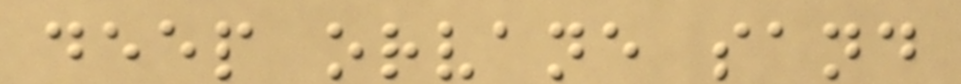deep orvane sand
